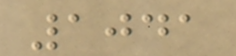1041
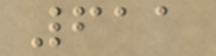611
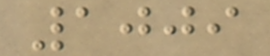1009
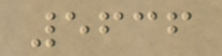5636
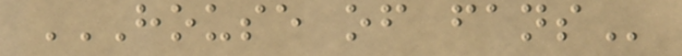HOUSE OF FANS
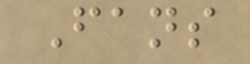Fans
